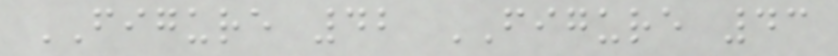FIGURE 42 FIGURE 43
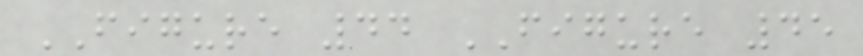FIGURE 44 FIGURE 45
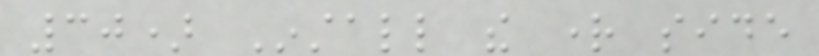30) Install the right side
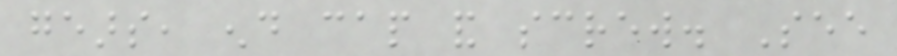gears, end cap and screw. See
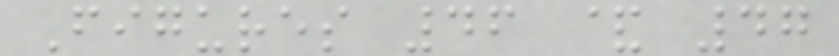Figures 46 & 47
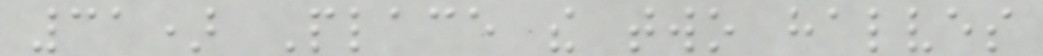31) Place the two halves
